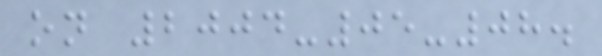on 2004-05-08.
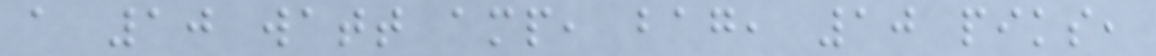a 10 watt amp, bag, 10 piks,
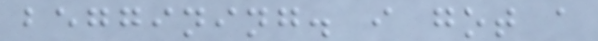beggining. i got a
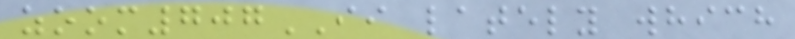zoom707II lately which
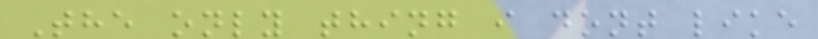The only thing i dont like
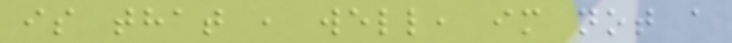is that , well, im not a
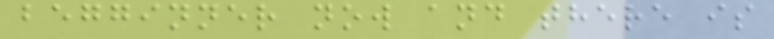begginner now and there is
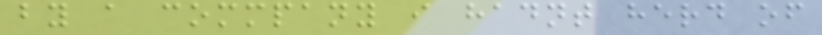by a commpany i hadnt herd of
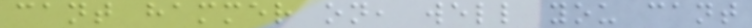cant hammer on, well you cant
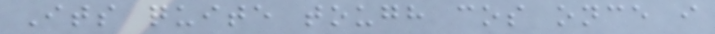Its quite tough cos once i
